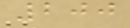200
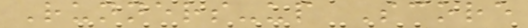Runners-up Score
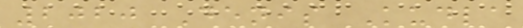2020 Denis Kudla
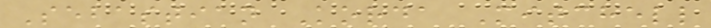Sebastian Korda Mitchell
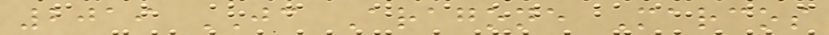2019 JC Aragone Marcos
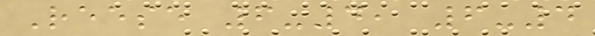Reese 6-4, 6-4
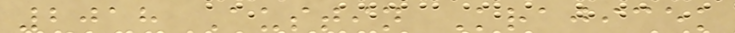2018 Austin Krajicek
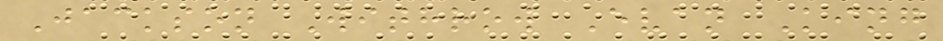Jackson Withrow Evan King
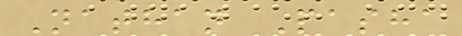Nathan Pasha
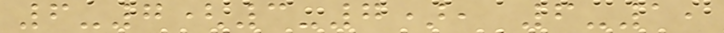6-7(3-7), 6-1,
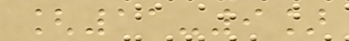[11-9]
